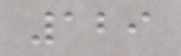129
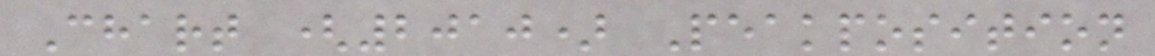Chart (2010) Peakposition
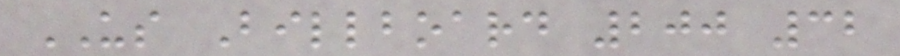US Billboard 200 32
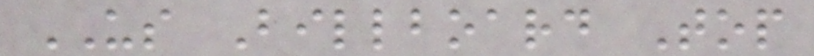US Billboard Top
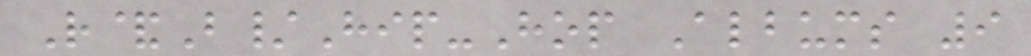R&B/Hip-Hop Albums 9
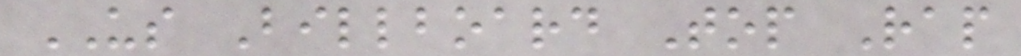US Billboard Top Rap
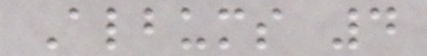Albums 4
